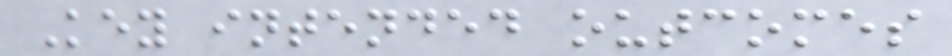Key intended outcomes
